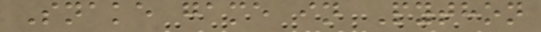Snake game in Python
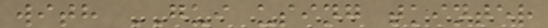with GUI using tkinter
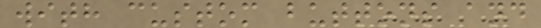with custom buttons and
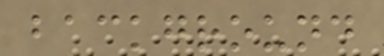background
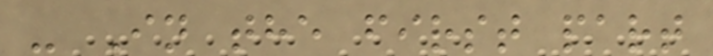- In the first part
